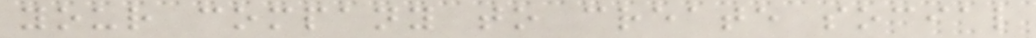your company to create social
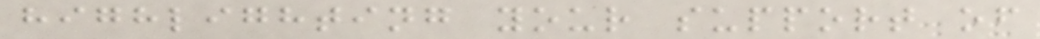highlighting your support of
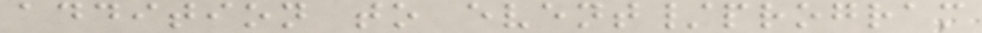addition to event/program
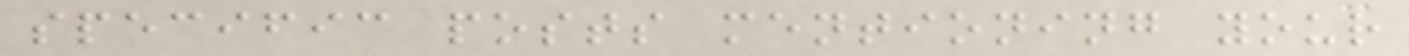specific posts mentioning your
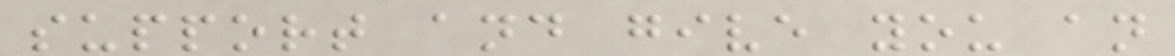support and give you an
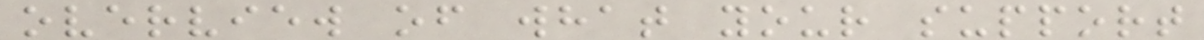overview of what your support
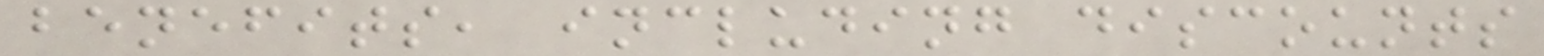benefits, including discounts
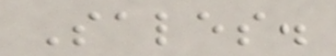Sales.
